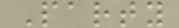Party
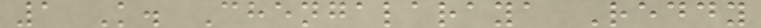1 K. Chengalaraya Reddy
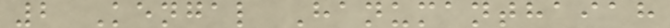2 Kengal Hanumanthaiah
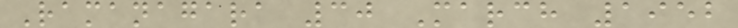Ramanagara 30 March 1952
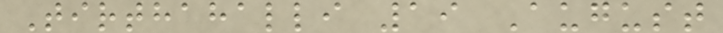Tirthahalli 19 August
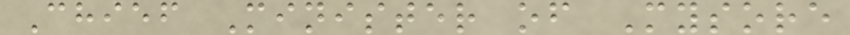Chief Minister of Mysore
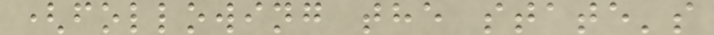(following the state's
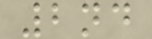2nd
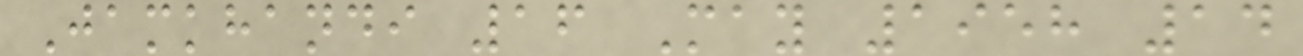Jamkhandi 16 May 1958 14
